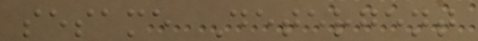sesame Detergent
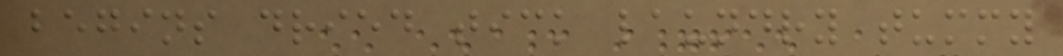begins dried tick laundry tummy
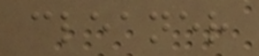cleaner
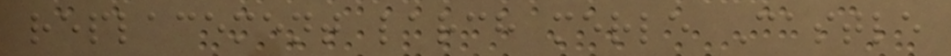replacement larch merle Castle
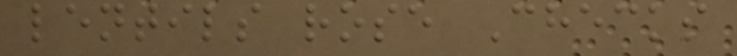lentils rose Checks
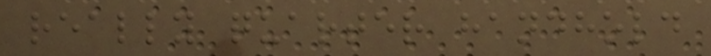really quarter handhold
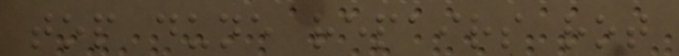top dune repairs rot
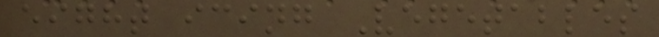eight icing Vegetables
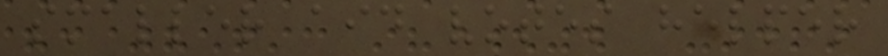smaller aid votes helper
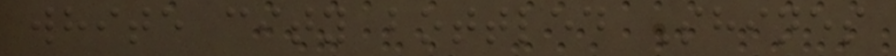white city bottled Shines
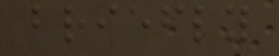briefly
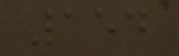154
